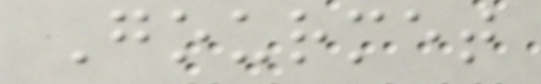Gourmet
